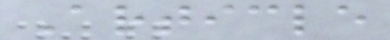Article
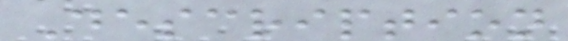Description
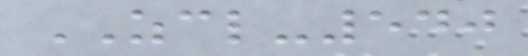ZCL-540
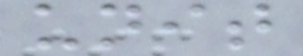unit
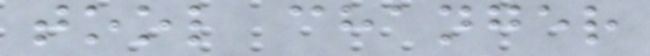tool changer
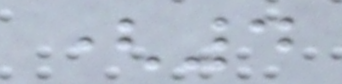(4
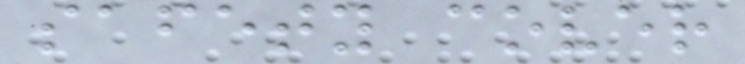safety cover
